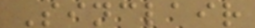Sinclair
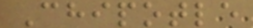Chipotle
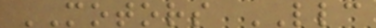MOTORS LLC
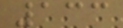133
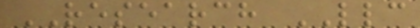RESEARCH LLC
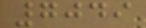7049
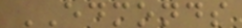EDMONDS
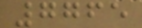7765
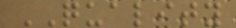QUALITY
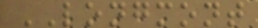LONGMONT
